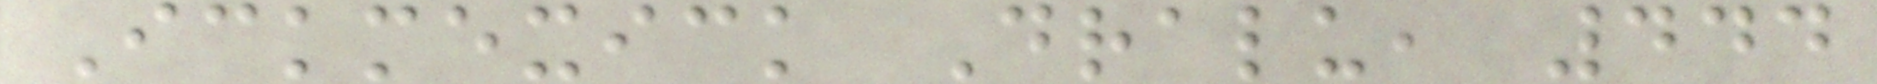Ickmexick Dralu, 444
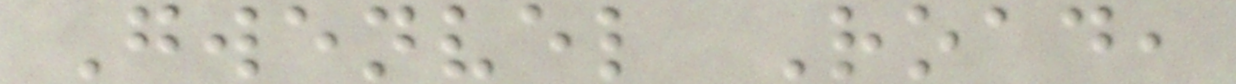Gwenvel Road,
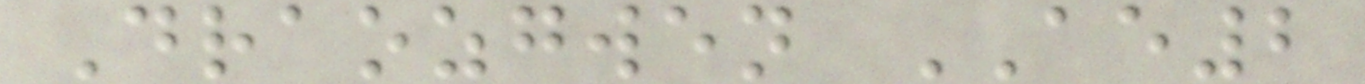Draozgwen AE2
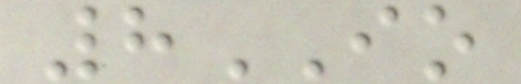8IO
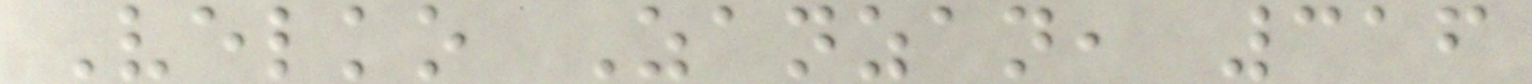Velko Zanzan, 316
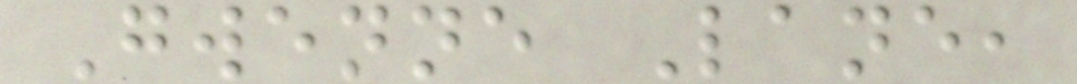Gwenne Lane,
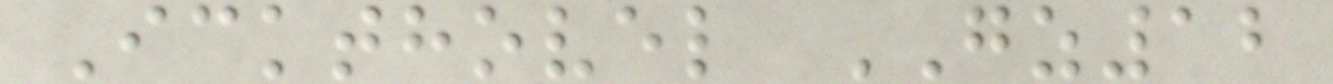Ickthovel GZ12
